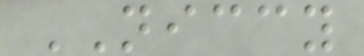NICCY
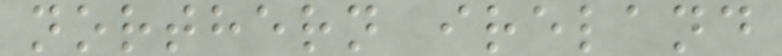northern ireland
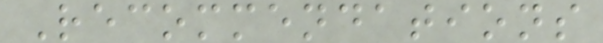Recommendations
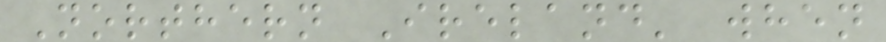Northern Ireland' when
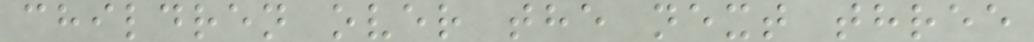children over the next three
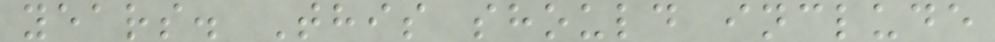years. This should include
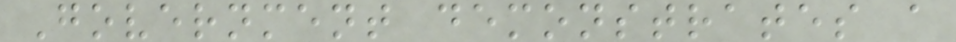Government demonstrates a
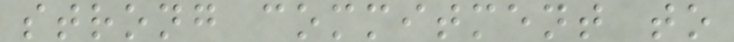strong commitment to
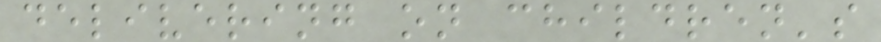delivering on children's
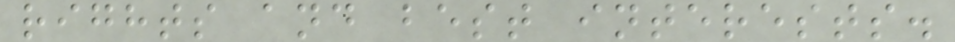rights and best interests.
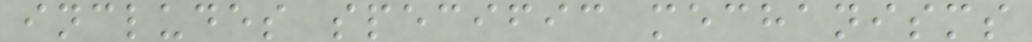includes specific mechanisms
